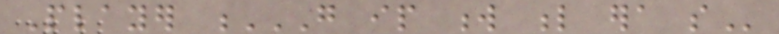Player G IP W L ERA SO
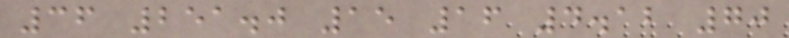36 251.0 15 16 4.12 70
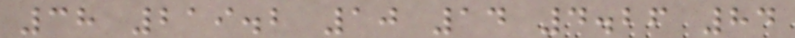38 219.2 10 14 4.26 84
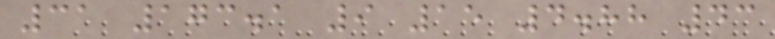31 173.1 9 15 4.88 43
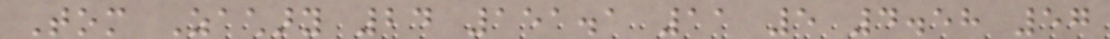Tom Zachary 24 151.1 11 5 4.58 57
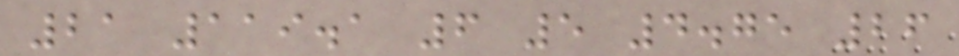21 119.1 6 5 4.75 26
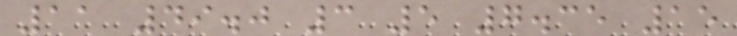11 49.0 3 5 7.35 15
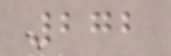272
